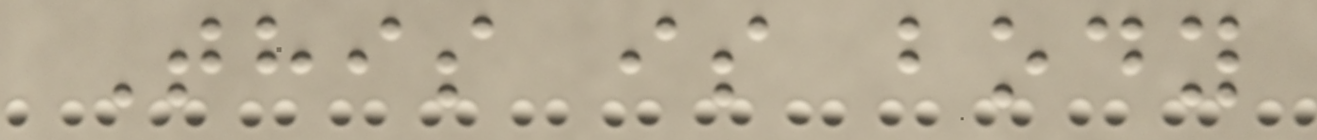This is body
